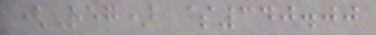(Reg) $340.00
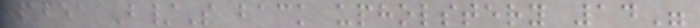1651 B/S back upholstery 14"
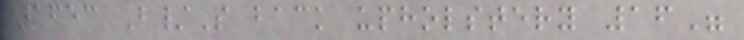1653 B/S back upholstery 16"
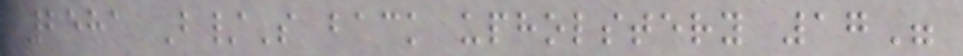2581 B/S back upholstery 17"
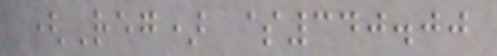(Reg) $340.00
